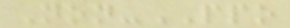Non-PPO
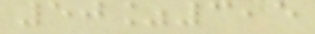50%3,5
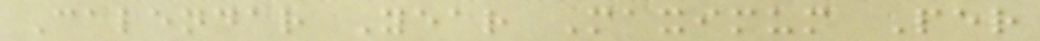Calendar Year Maximum Per
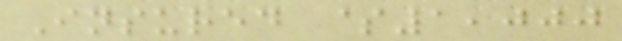Insured $1,000
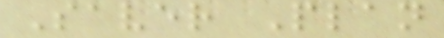Saver Plan
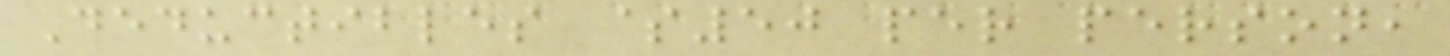Deductibles $50 per person,
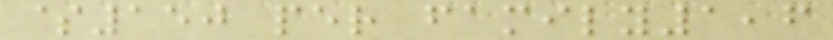$150 per family1,6
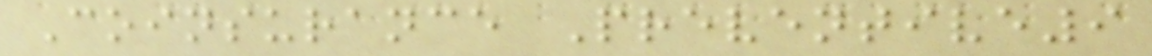Coinsurance Preventive9
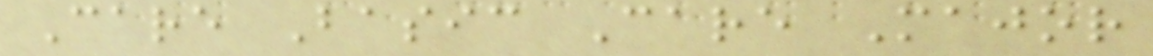Care Basic Care Major
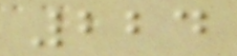224
